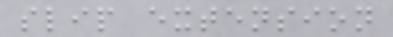slip extension
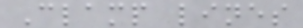Clamp lines
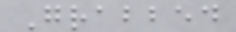Grabbed
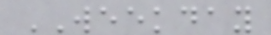WEEKDAY
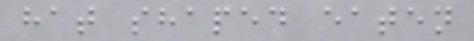hat shaped eaten
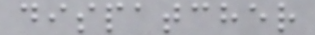dispatcher
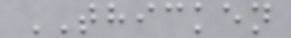THICKEN
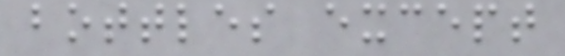bottles except
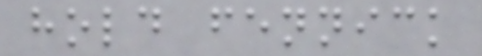hold fennick
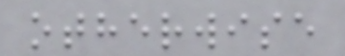otherwise
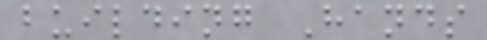building Hands
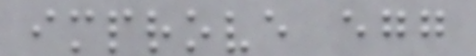improve egg
